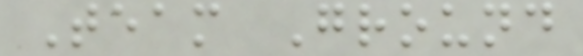Team Ground
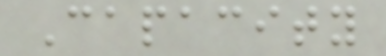Capacity
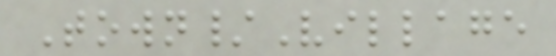Town/Village
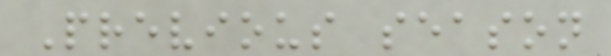Previous season
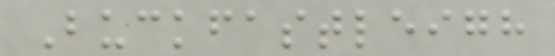Buckfastleigh
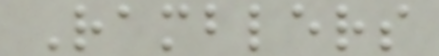Ramblers
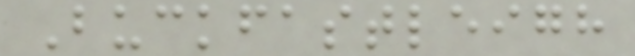Buckfastleigh
